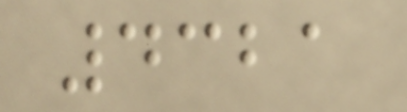4321
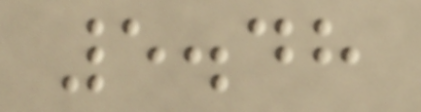5.48
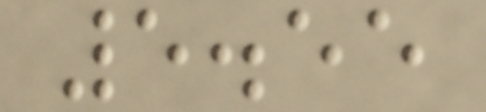5.55
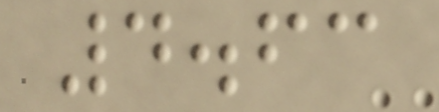4.63
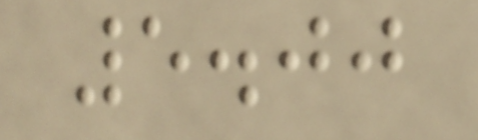5.00
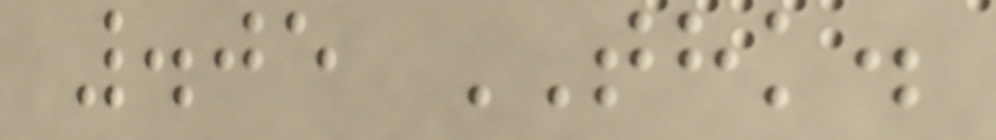.05 THK.
